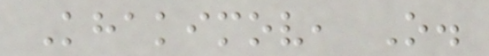Khakimov, O.
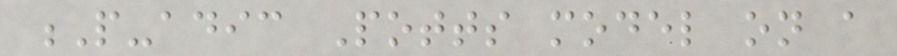P-adic Potts model on a
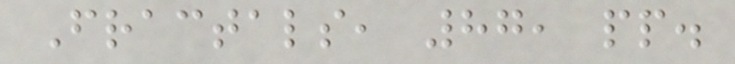Fractals, 87, pp.
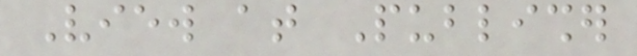View at Publisher
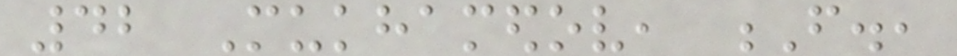42 Mukhamedov, F.,
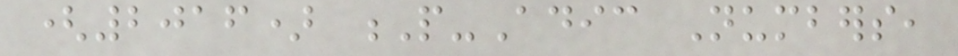(2016) P-Adic Numbers,
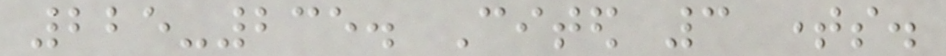225-235. Cited 3 times.
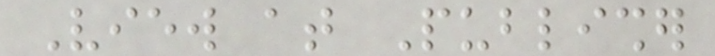View at Publisher
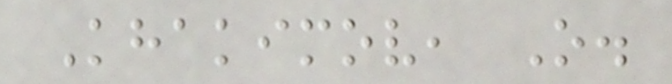Khakimov, O.
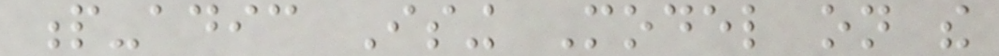p-adic Ising Model on the
